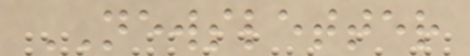NEWSLETTER
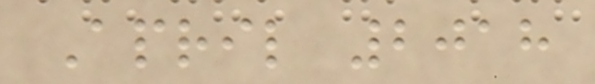April 2018
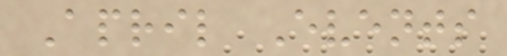April Events
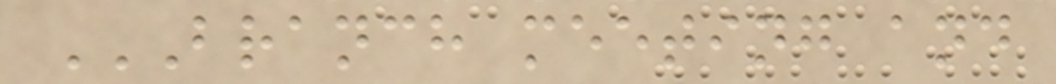BRANCH MEETING AND
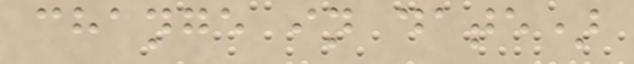change in date)
